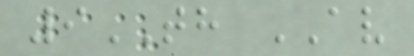9TH AV
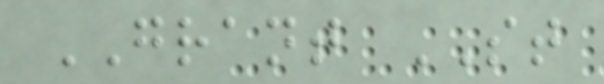GRANT ST
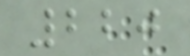220
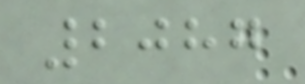2087
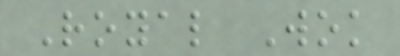Royal Wok
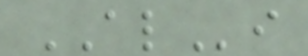ALi
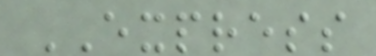EXPRESS
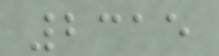2315
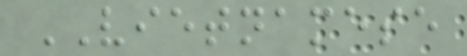VIETNAMESE
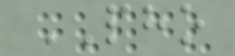PHO
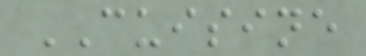CUISINE
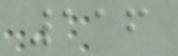116
